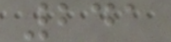241
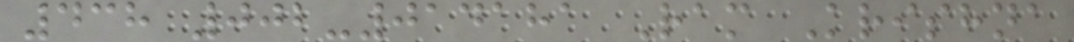438 002-014181 Ram Krishna
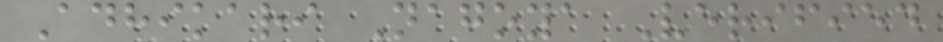Adhikari Nagoya Verified
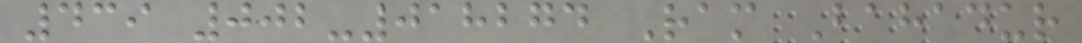439 002-018274 Ram Bahadur
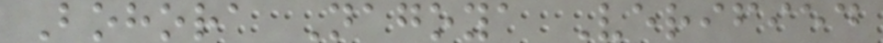Bohora Nagoya Verified
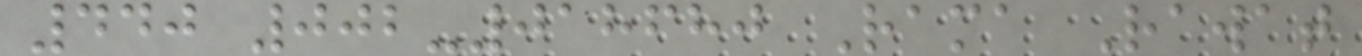440 002-018680 Rama Rawat
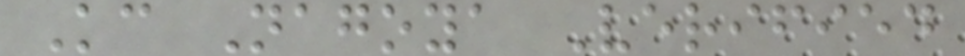Kc Nagoya Verified
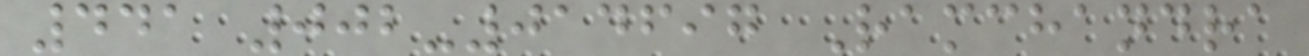441 002-014697 Ramchandra
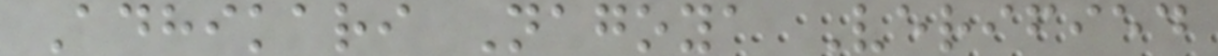Adhikari Nagoya Verified
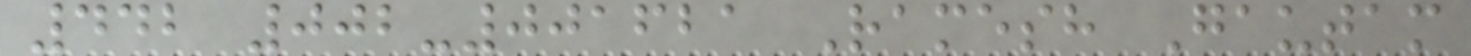442 002-001621 Ramesh Gautam
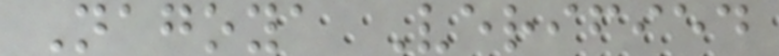Nagoya Verified
